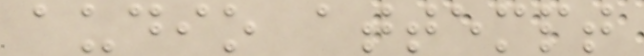audio attempt
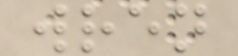wren
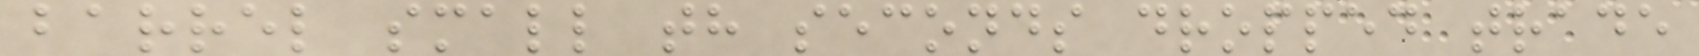barrel small th seconds dropped trade
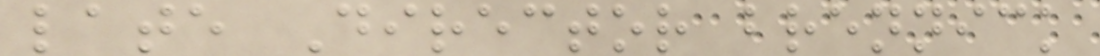late Director brennick
